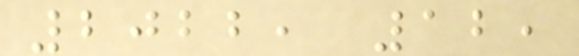2022, 12,
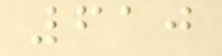610
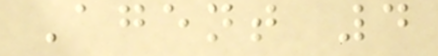Agent 4
